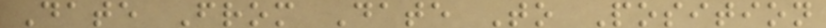Date From Date To Position
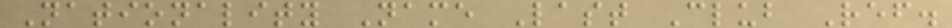Nationality Name Last Club Ref.
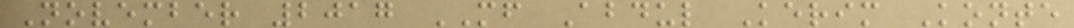November 2017 MF Abdul Kerim Konte
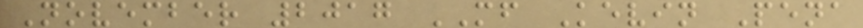November 2017 MF Kevin Pena
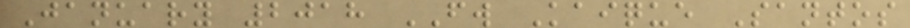January 2018 FW Kaique Santos
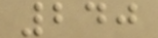240
